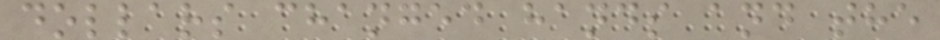dollars changed hands and the
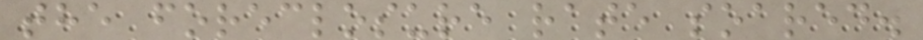the foreclosure rate soared.
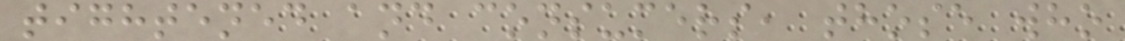tightened and consumers, those who
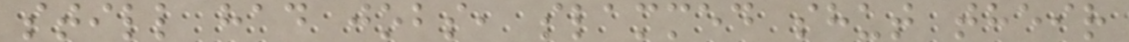still had jobs, slammed shut their
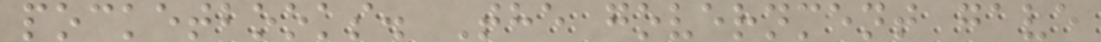pocketbooks. The government gave
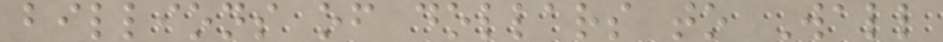billions of dollars to Wall
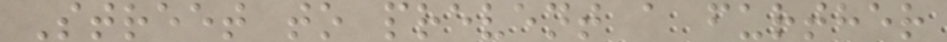Street to prevent a further
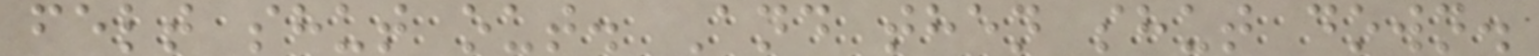felt shut out. And then shut down.
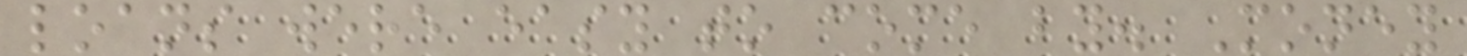loans were easy to come by. Money
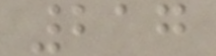217
